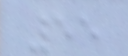55
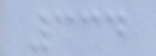334
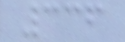336
